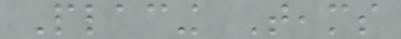Placing Teams
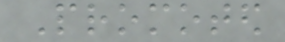Promoted
